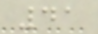41
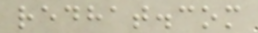redhat.com
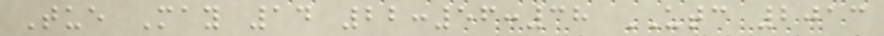Tue May 14 22:56:38 UTC 2013
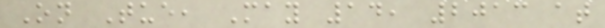On Tue, May 14, 2013 at
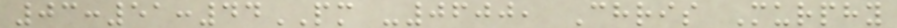03:51:44PM -0600, Chris Murphy
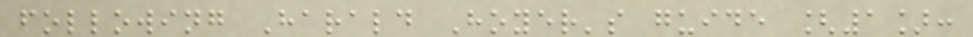following Harald Hoyer's guide [1]:
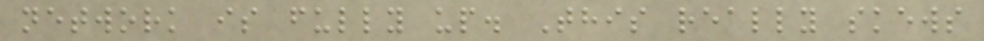network is fully up. This really skews
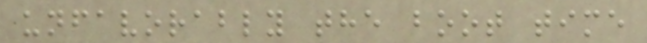unfavorably the boot time
